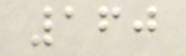160
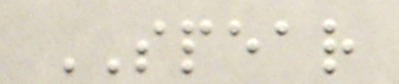SPEAR
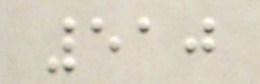510
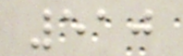510
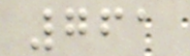761
